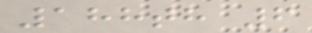188th 6
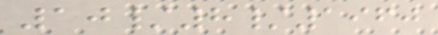10/8/1960
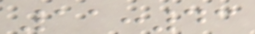11:43
